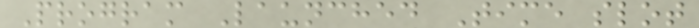Program Launched Time slot
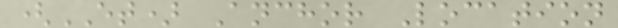(ET) Anchor Location
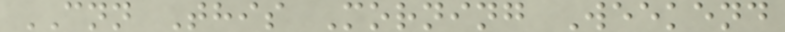CNN This Morning Weekend
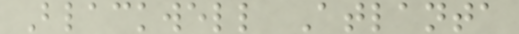Blackwell Atlanta
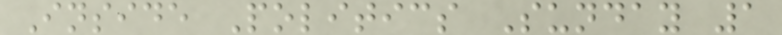Inside Politics Sunday 1
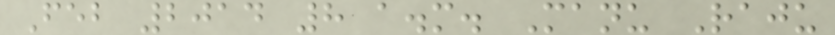Feb 2014 8 a.m. Manu Raju
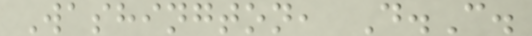Washington, D.C.
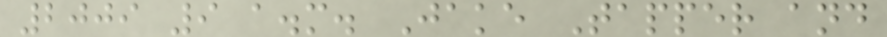2009 9 a.m. Jake Tapper and
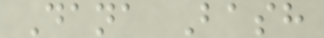Dana Bash
